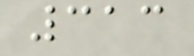313
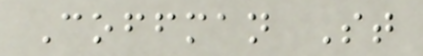Coffman St
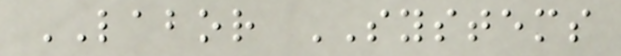LABOR SYSTEMS
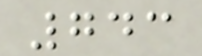743
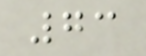73
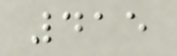415
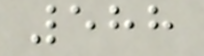588
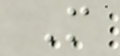M
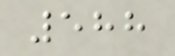588
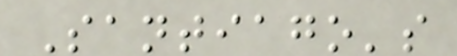Santiago's
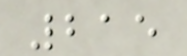215
